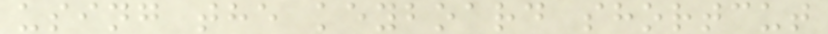using the keyboard shortcut
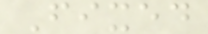Fixed
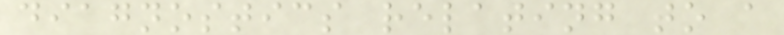diagnostics relating to a
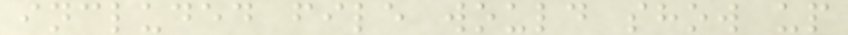included file would show up
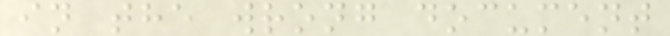in the wrong document
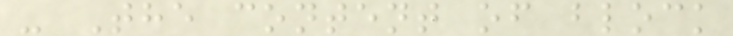- The content of block
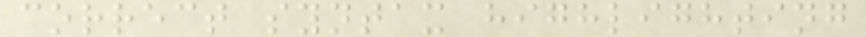correct syntax highlighting
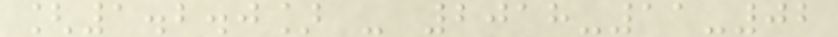[1.2.0] - 2018-11-02
